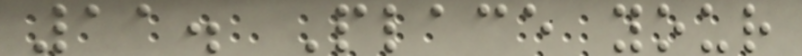11. Place your
